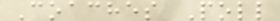Coaches Poll
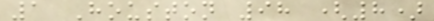1 Houston 98 (8)
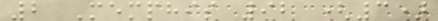2 Memphis 92 (3)
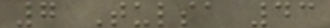7 Tulsa 43
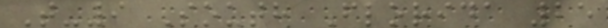T-9 South Florida 25
